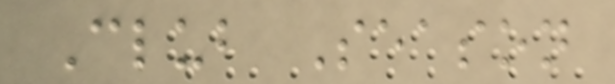Club Season
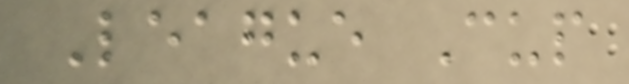League Cup
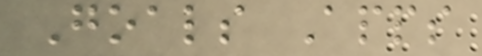Goals Apps
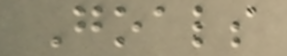Goals
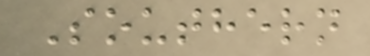Southern
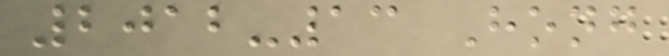2012-13 Hong
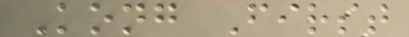Kong First
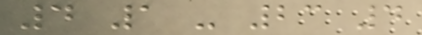4 1 - 23 4
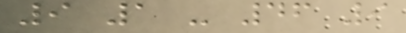9 1 - 46 9
